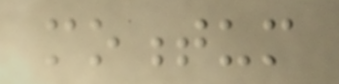momentum
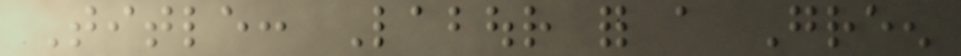Title: Labour for a Green
